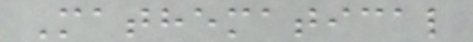Mathematical
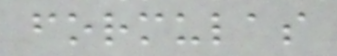formulas
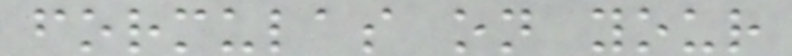formulas on your
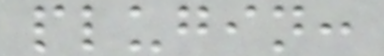plugin:
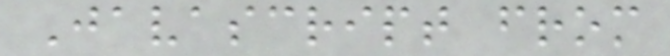Javascript from
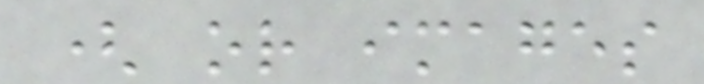( or images
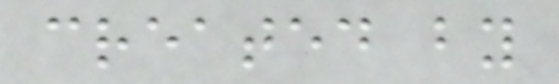created by
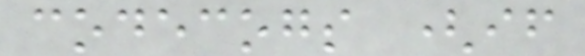codecogs (if
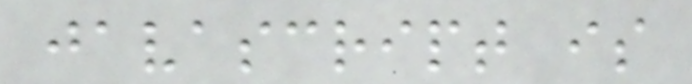javascript is
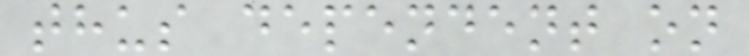thus dependent on
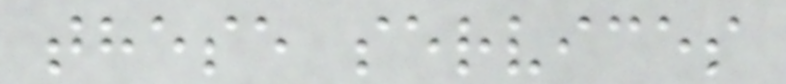these services
